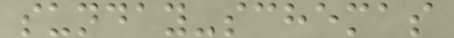sunday-schemas
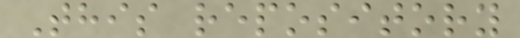This repository
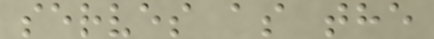serves as the
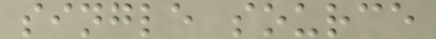single source
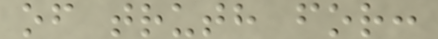of truth for:
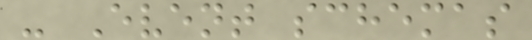- Event schemas
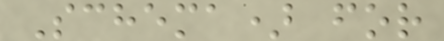Schema) for
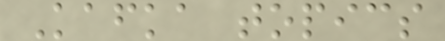Kafka topics
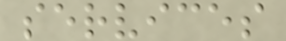services
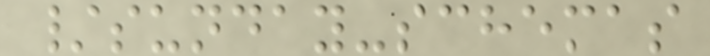/sunday-schemas
